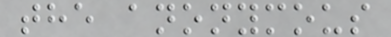the anonymous
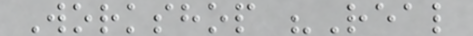Workshop "Real
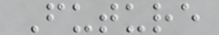Future
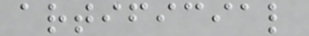artificial
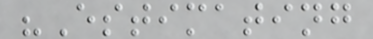"Estimating
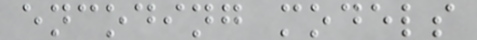encoding models
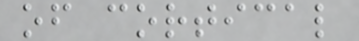of cortical
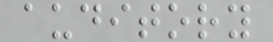auditory
